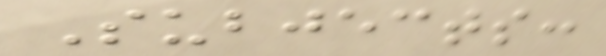Subjects:
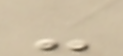-
